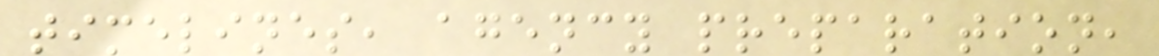timelines, agency preparation,
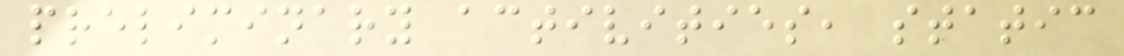preliminary activities, static
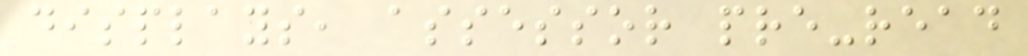displays, assessor pre-read
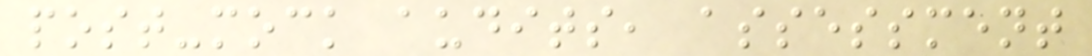post-mock audits, assessment
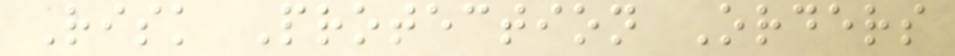Risk Protection Orders
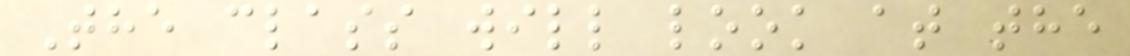The class will look at the
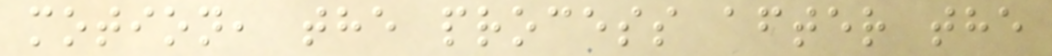motion, the process after the
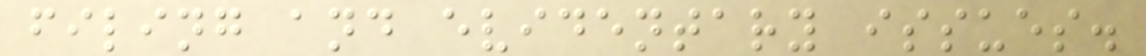filing and evidentary issues.
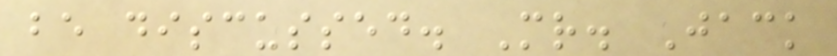be discussed. Mr. Jack
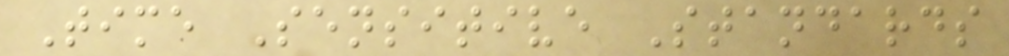Time Sensitive Standards
